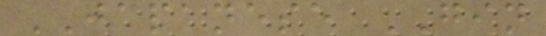JAPANESE GIN
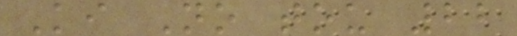Ki No tou 22
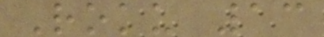Roku 13
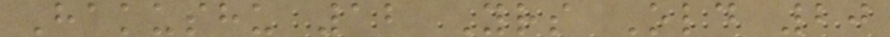Hakushu 12 Yrs Old 20
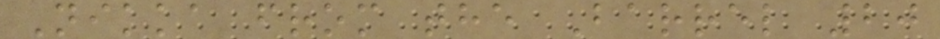Nikka from the Barrel 20
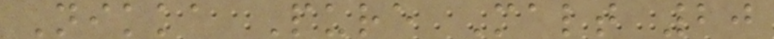Nikka Pure Malt 20
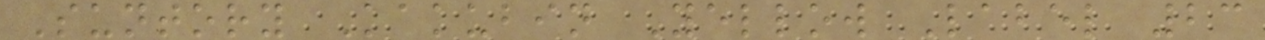Suntory Kakubin Yellow Label 23
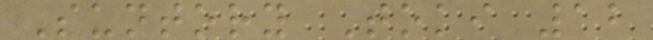Suntory Toki 12
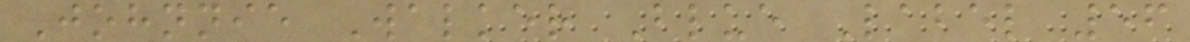Johnnie Walker Blue Label 56
